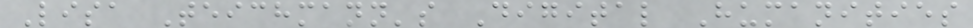Lisa Teichmann's Digital Humanities
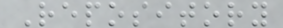Repository
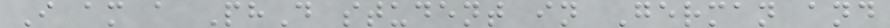I am a PhD student in German and
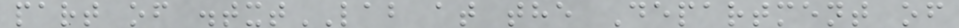part of .txtLAB at the Department of
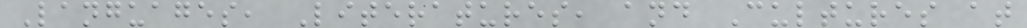Languages, Literatures, and Cultures at
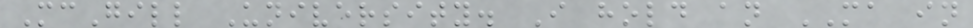McGill University. I hold an MA in
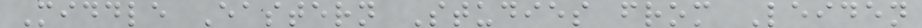Middle Eastern Studies from Leiden
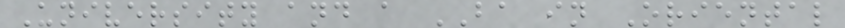University and a BA in Oriental
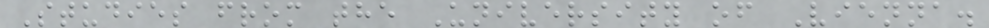Studies from the University of Vienna.
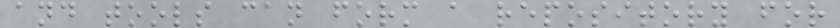and tools can form a repository for
